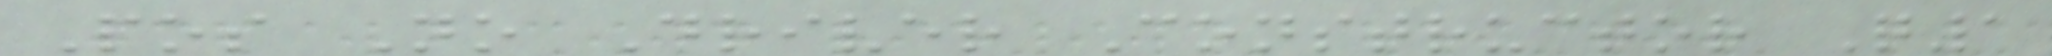Pos No Driver Constructor Q1
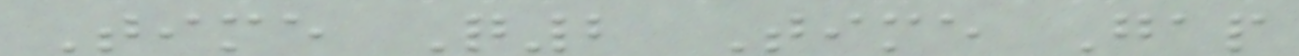Time Q2 Time Gap
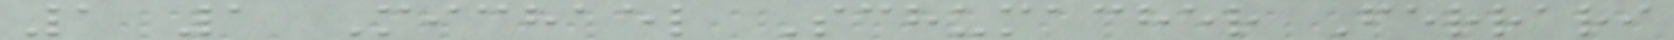1 1 Michael Schumacher Ferrari
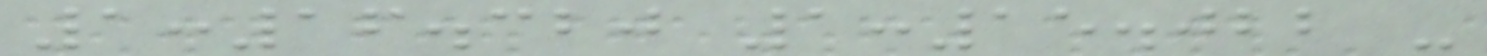1:16.320 1:15.022 -
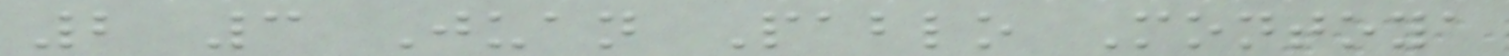2 3 Juan Pablo Montoya
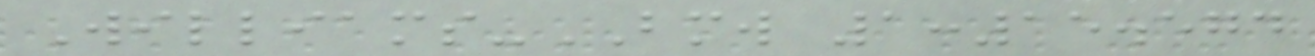Williams-BMW 1:15.574
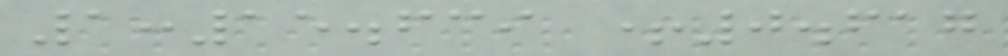1:15.639 +0.617
